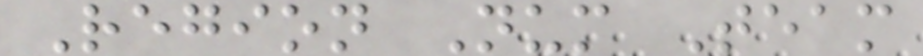Region Num Team
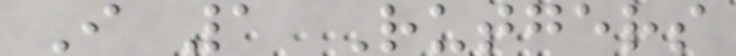I 1 Rutgers
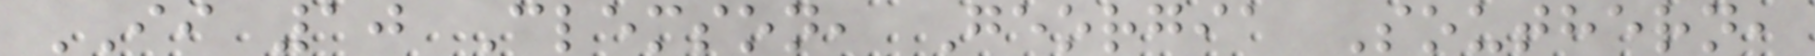II 10 Clemson, Georgia Southern,
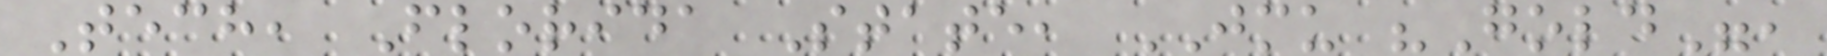Tech, Florida State, JMU "Gold",
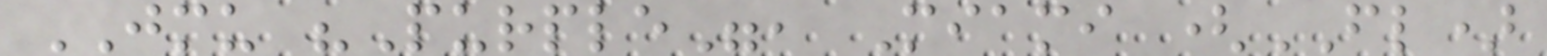JMU "Purple", Miami (FL)
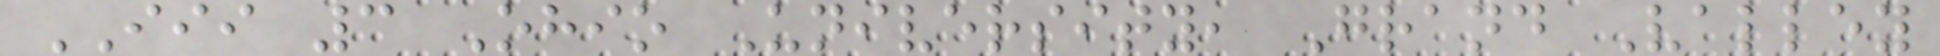III 3 Ohio University, Grand Valley
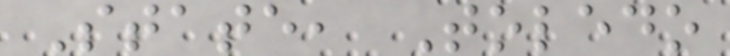State, Toledo
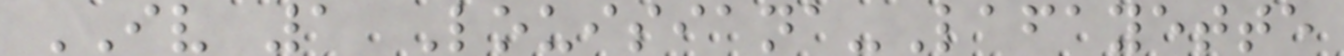IV 1 Louisiana-Lafayette
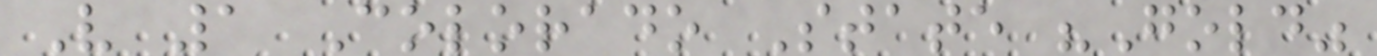V 1 Colorado State "Gold"
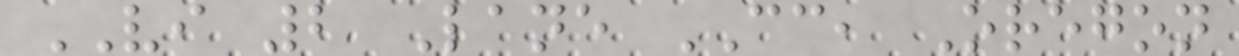VI 2 Lane CC, Oregon
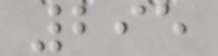295
